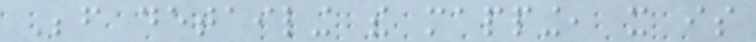Before detailing the mapping, it is
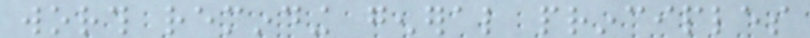worth reminding general principles
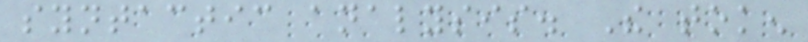syntactic analysis. The token
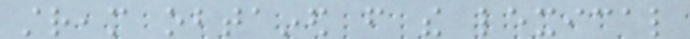stream obtained from the lexical
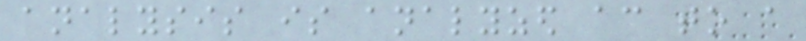analysis is analyzed according to a
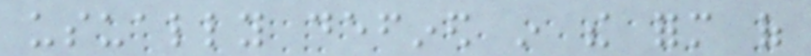usually defined in the form of
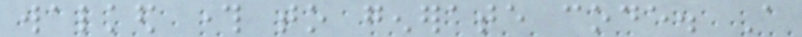walked through to generate code. A
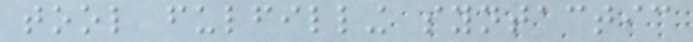tool fulfilling syntactic
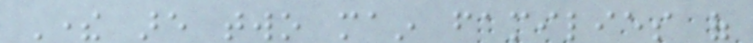There are two main families of
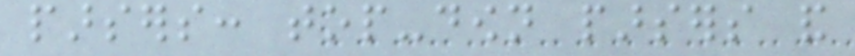parsers: top-down parsers and
